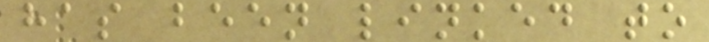has been linked to
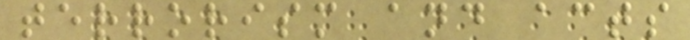terrorism and acts
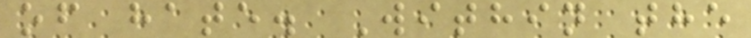of hate. Within the
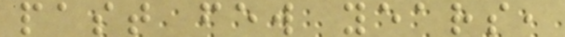past few years,
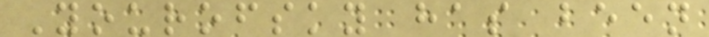Yourofsky has been
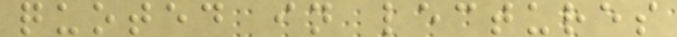quoted in lectures
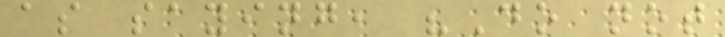as saying, "Do not
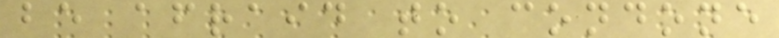be afraid to condone
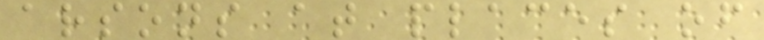arsons at places of
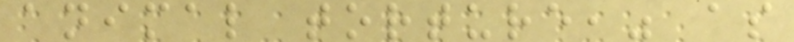animal torture," as
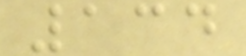134
